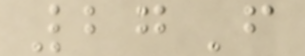27F
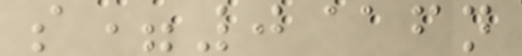s=0@fn
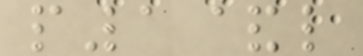p1&l
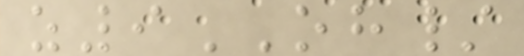z9OH/
